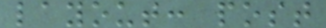layout: post
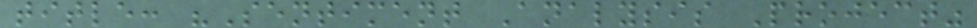title: "Sentiment Analysis Project"
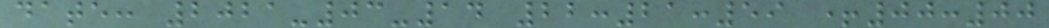date: 2021-03-14 22:21:59 +00:00
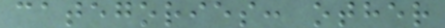categories: other
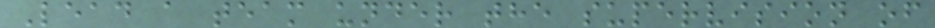Lead a team under the supervision of
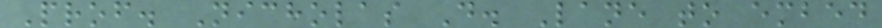Prof. Nicholas D. Lane to embed
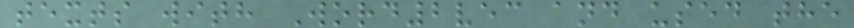texts with Word2vec and used the
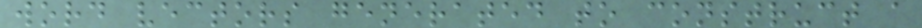word vectors generated to construct a
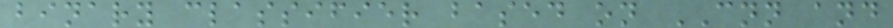binary classifier based on CNN and
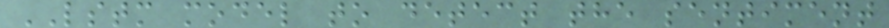LSTM model to detect the sentiment
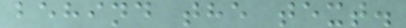behind the text.
